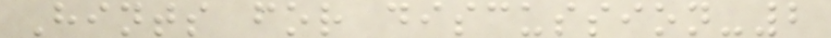Hints for discussion-2
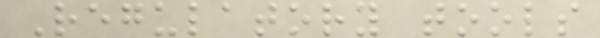Regulatory tools
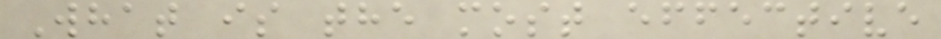What is the most effective
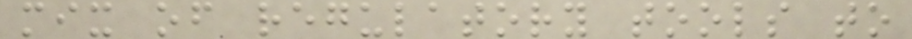mix of regulatory tools to
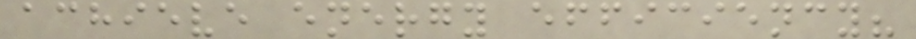achieve energy efficiency?
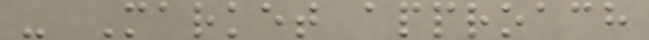- Market approach
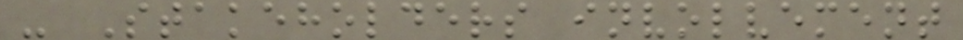- Stakeholders involvement
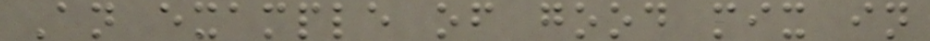An example of good mix in
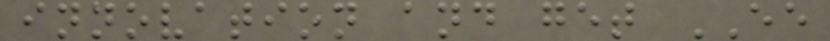innovation and get EE
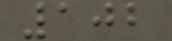102
